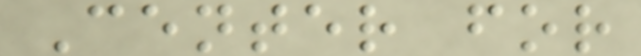Center for
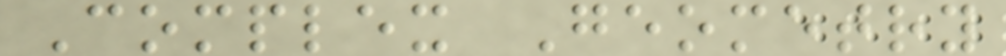Complex Geometry
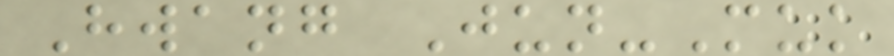Hwang Jun-Muk
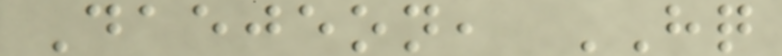Daejeon, HQ
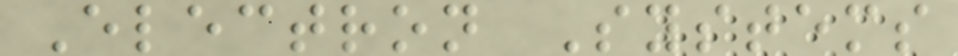Electron Systems
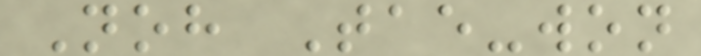Noh Tae-won
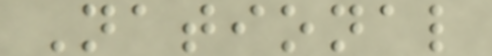National
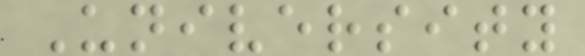University
